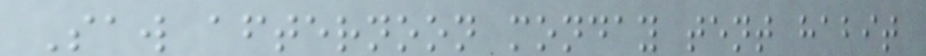Saw afternoon monday tent habit
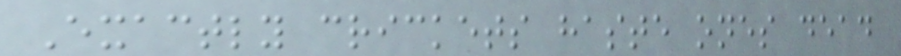Exactly crickets haste ones dead
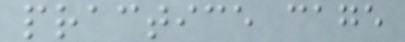practice cage
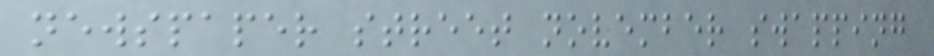newspaper street november swapping
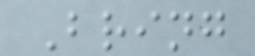Bring
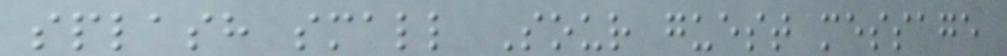splash small Sour guest message
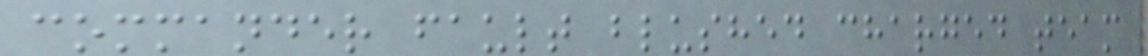commander fault blushed charged team
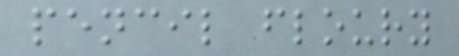pencil floury
